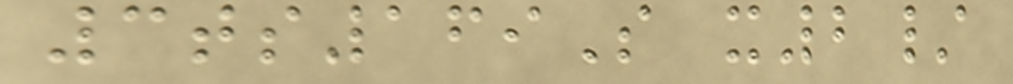3ts169S x2/
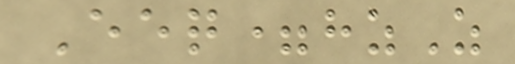Eeq=hzZ
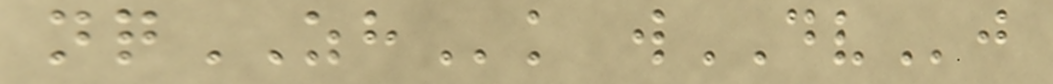nqZHk wDVj
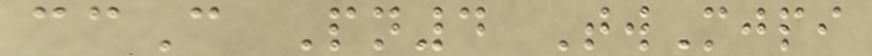ccC Pn4 TwMjpi
